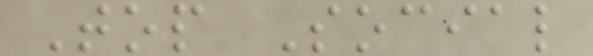Top Social
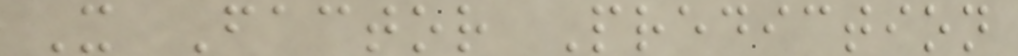X Factor Prediction
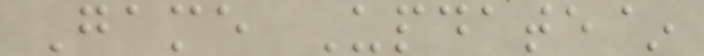Game Update~
